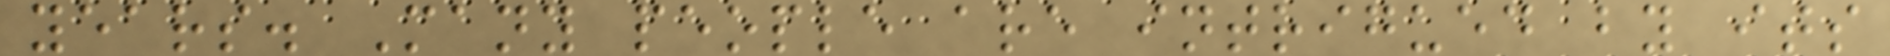years. Many people are intrigued by its
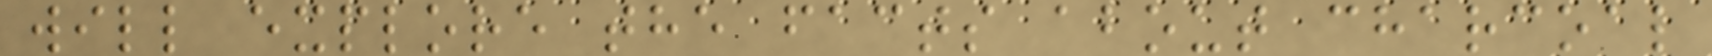will explore the facts about charcoal
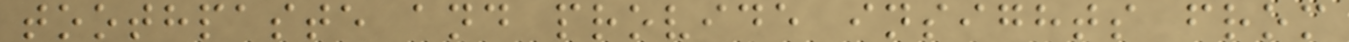toothpaste and provide insights from
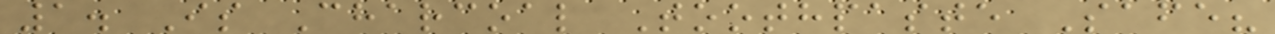1. Is Charcoal Toothpaste Safe?
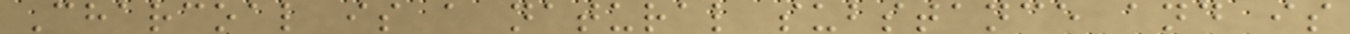Charcoal is a natural substance and is
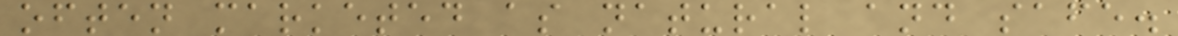often marketed as natural and safe.
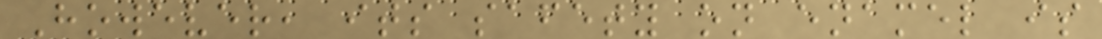However, its safety on enamel is
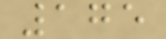175
